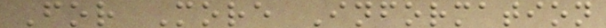For More Information
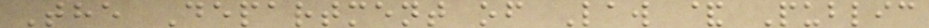The Department of Law & Public
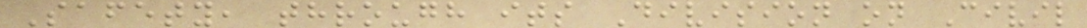Safety, through its Division on Civil
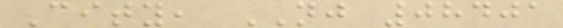City, NJ 08401
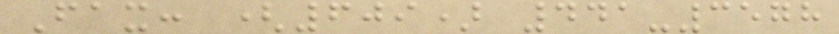Fax: (609) 441-3578
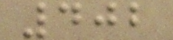402
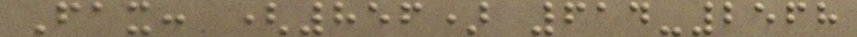Fax: (856) 614-2568
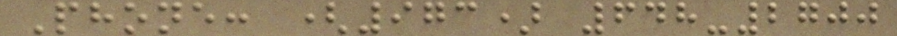Phone: (973) 648-2700
